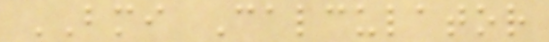BMI Calculator
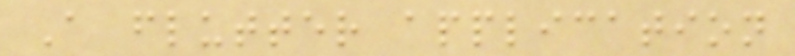A flutter application
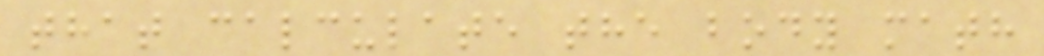that calculate the body math
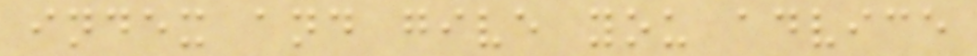index and give you advice
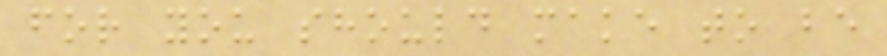for you should make to be
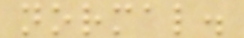normal.
